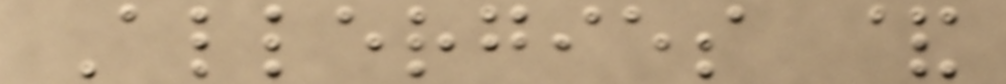Allergies &
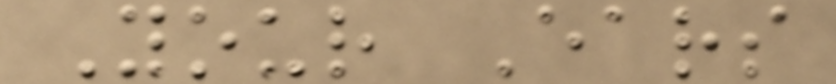Your Ears
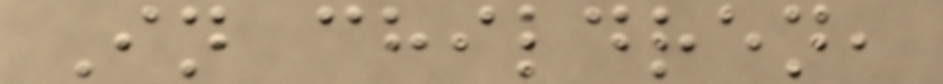In children,
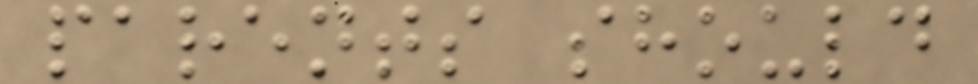parents should
